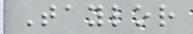Taylor
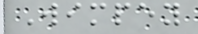Wimpey
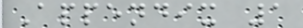Appendix 1
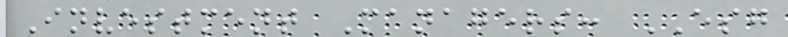Investment Managers: ESG
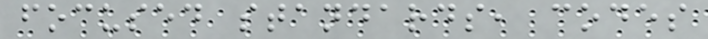focused standards, codes
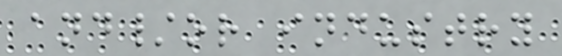and/or industry
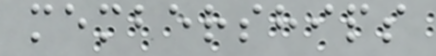memberships
